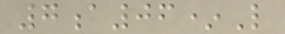7a06*L
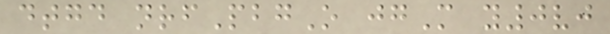dtgd nrfPbgO jgM y0vj
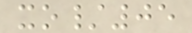xo/05
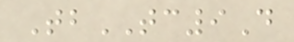TbTC9D
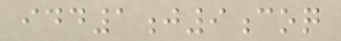idd1j9coq
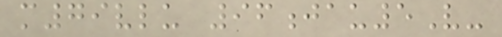m79vlu 96jau5V-
